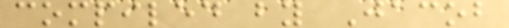compiled by Jacob
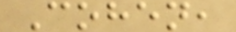Cohen,
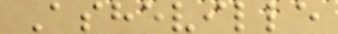Asheville
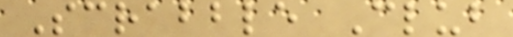Scrabble Club
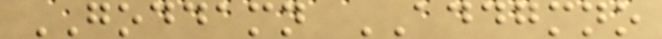GODDAMN ADDGMNO
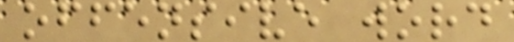offensive word
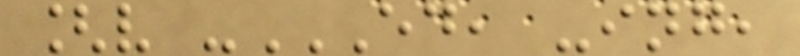[v -ED, -ING,
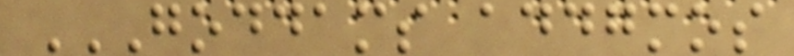GODDAMS ADDGMOS
